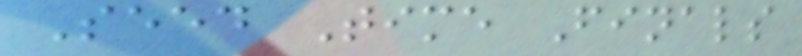Seed Time Finals
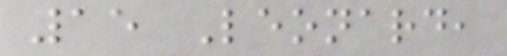15 Leonard,
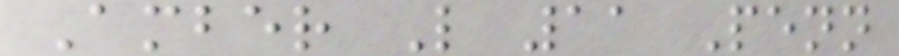Amber L 11 Penn
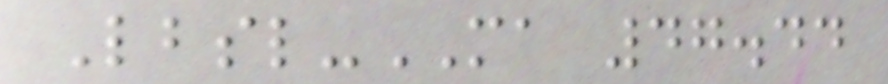Lbsl-MA 47.44
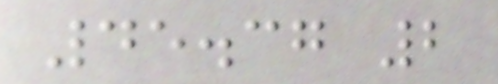45.37 2
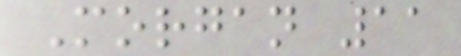Morgan 11
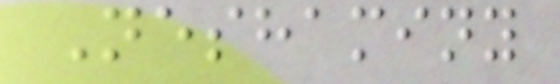Neshaminy
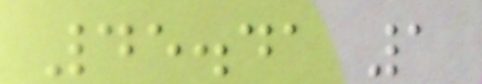45.41 1
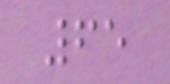65
